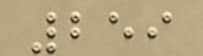259
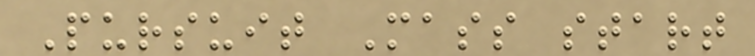Pursuit Mass start
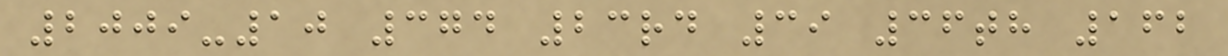2009-10 374 23rd 39 36th 162
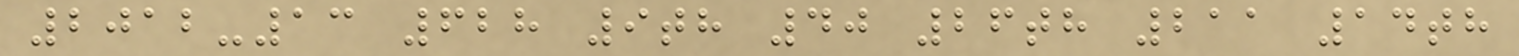2012-13 628 9th 40 26th 211 14th
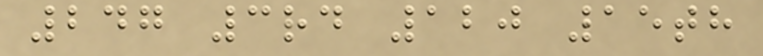247 3rd 120 15th
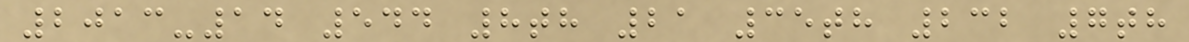2013-14 544 8th 21 35th 232 7th
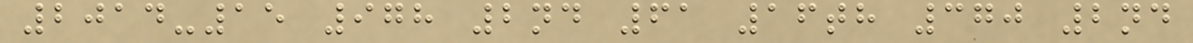2014-15 978 2nd 61 16th 370 2nd
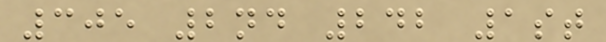305 2nd 242 1st
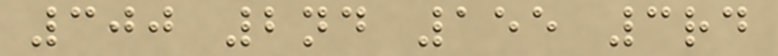300 2nd 155 3rd
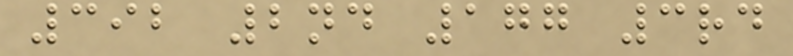392 2nd 177 3rd
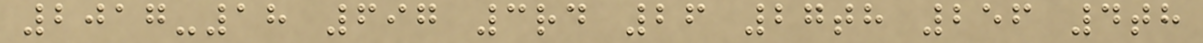2017-18 697 3rd 26 27th 256 4th
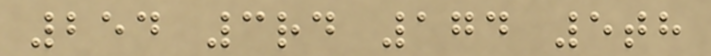254 3rd 174 5th
